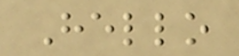Hello
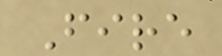Fire
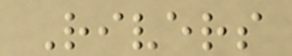Rivers
